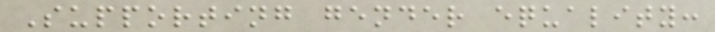Supporting gender equality:
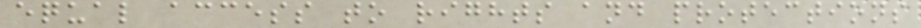equal access to rights and protections
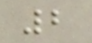2
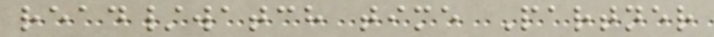read/watch time Partner
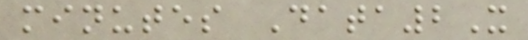minutes Data2X
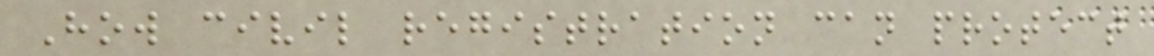How civil registration can protect
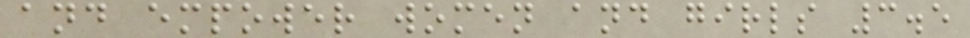and empower women and girls 3.5
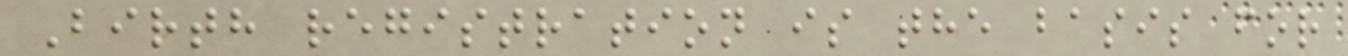Birth registration is the basis for
